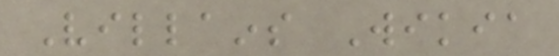Villains Wikia
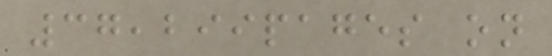37,299pages on
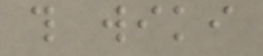this wiki
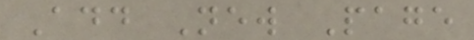Add New Page
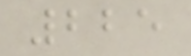225
